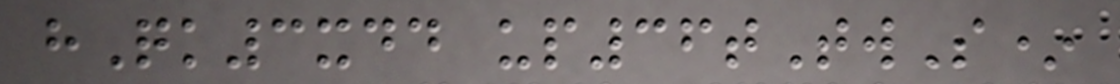hQk3xdd up36tTwS*
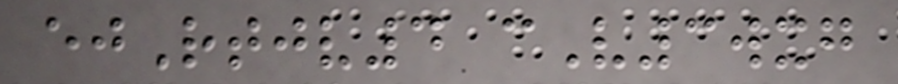ejRtjv4 cV3wxg
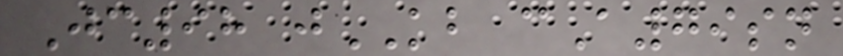Jc98 jKB cA79sn
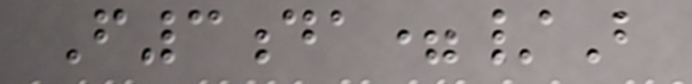F3da=/B
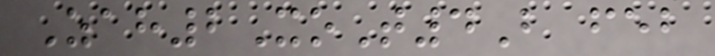Zah2XoT4B feb
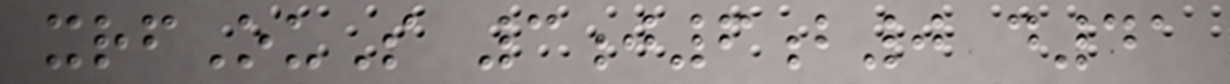xrfOuS 3j6b0 d41
